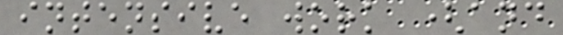intensive work (and
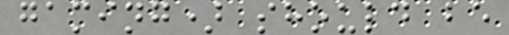gaming) should be
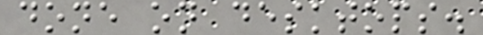done on desktops.
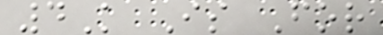4K Is For
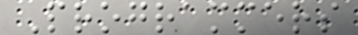Programmers
